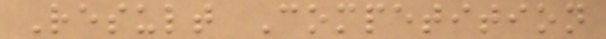Result Competition
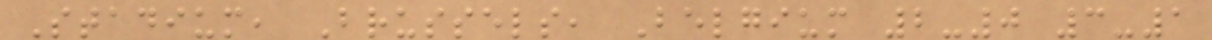Stadium, Brussels, Belgium 2-0 3-1
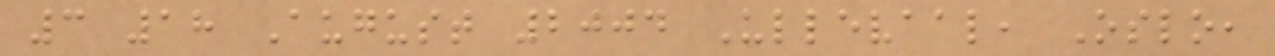3 18 August 2004 Ullevaal, Oslo,
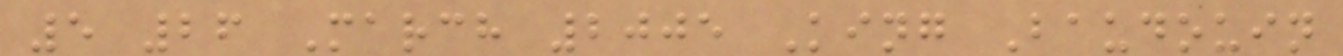5 26 March 2005 King Baudouin
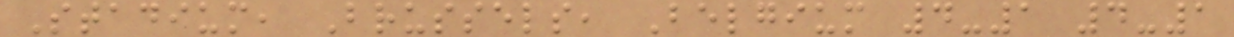Stadium, Brussels, Belgium 4-1 4-1
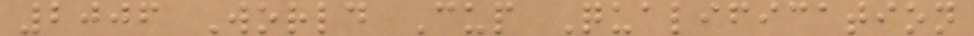2006 World Cup Qualification
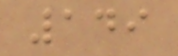149
